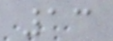13
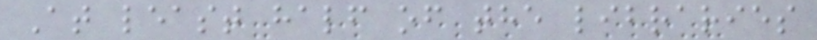At least half of the libraries
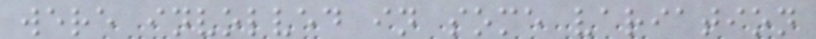were involved in some variation
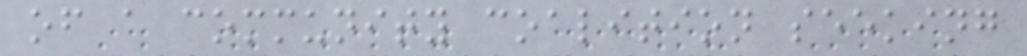of a community coalition seeking
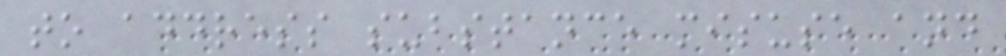to address substance misuse and
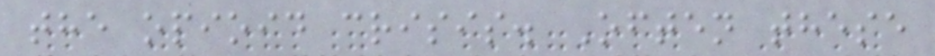the opioid crisis. Often these
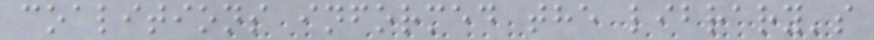coalitions informed the library's
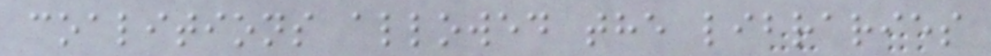coalitions allowed the libraries
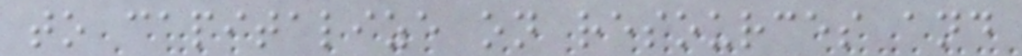to capitalize on resources and
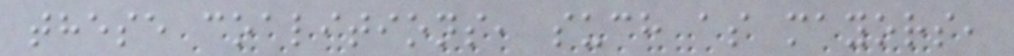these coalitions, such as mayors,
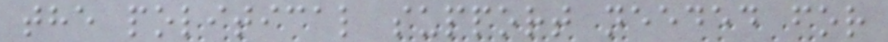the political support needed for
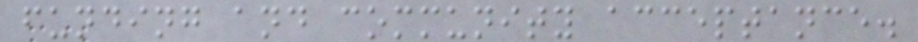funding and community acceptance.
